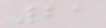21
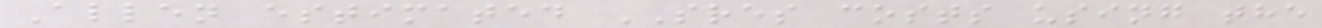Allen estimated SRES costs using the
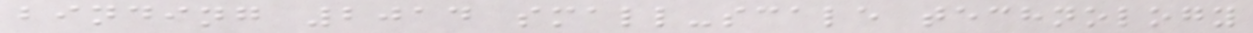binding 2014 small-scale technology
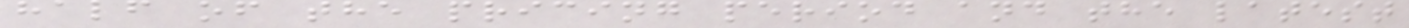half of the pricing period and the latest
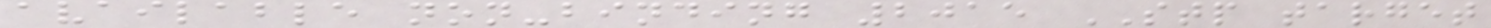available non-binding 2015 STP target
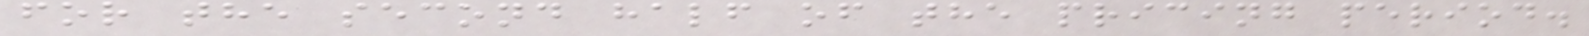for the second half of the pricing period.
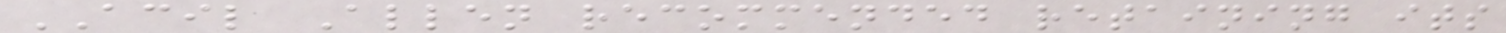ACIL Allen recommended retaining its
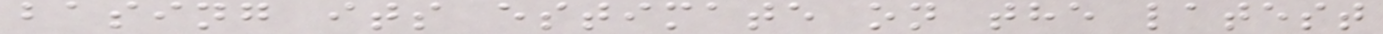basing its estimate on the latest
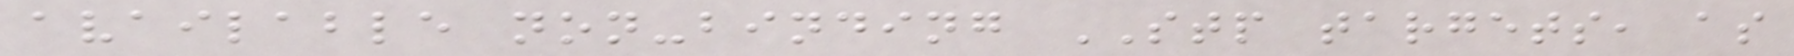available non-binding STP targets, as
